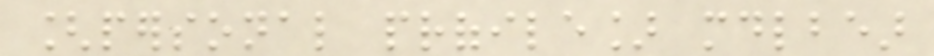[personal profile] mdlbear
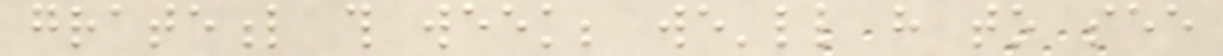grateful this week; we'll have to see
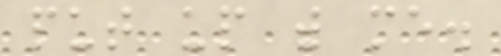put up with me.
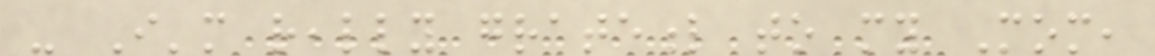- I'm really grateful to my Mom,
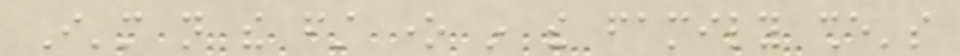I'm not the first one in the family she's
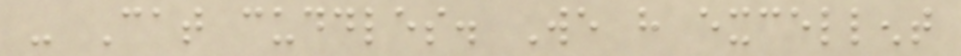- Cat cuddles. We have excellent
